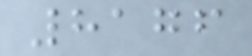8176
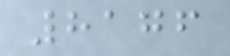8176
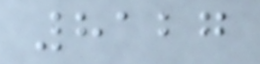8127
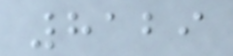8129
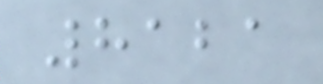8121
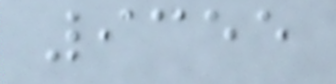9355
